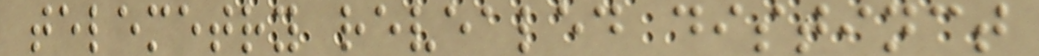telemetry revealed distinct
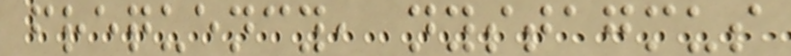frequency, nystagmus
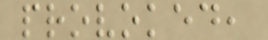provoked,
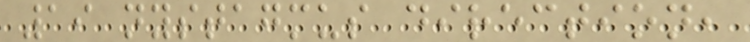19 nystagmus direction,
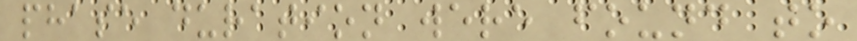phase duration were found to
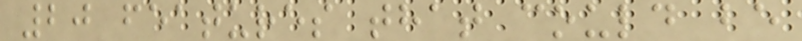20 features that could be
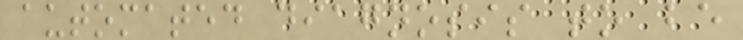automated diagnosis to be
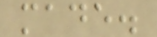made.
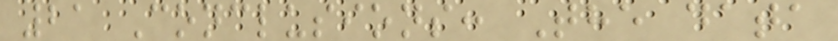21 Conclusions: The data
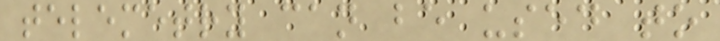telemetry can be used to
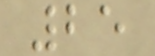25
